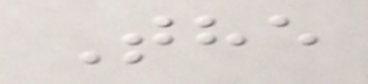The
